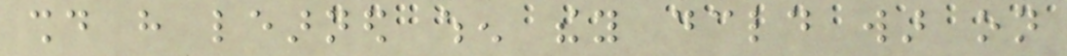should have learned when they declared war on
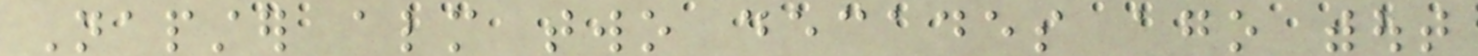Napster almost two decades ago without
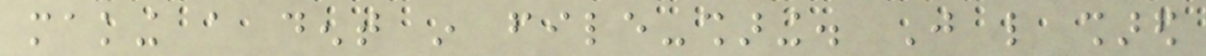making a dent in file-sharing. Just like shared
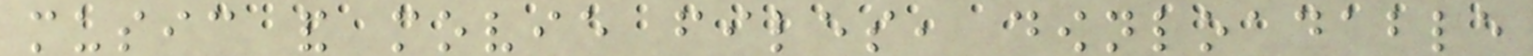music and movie files, downloadable
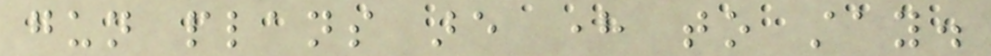gun plans are here to stay.
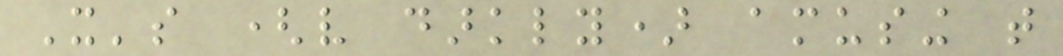It's (very darkly) amusing that
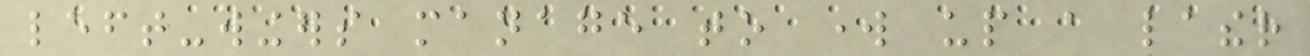left-wingers manage to work up a lather
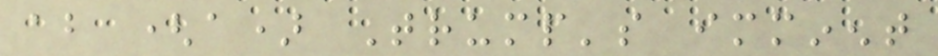about (a) Trump's imminent
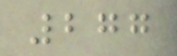277
